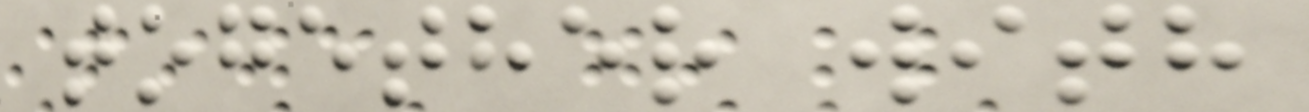together with
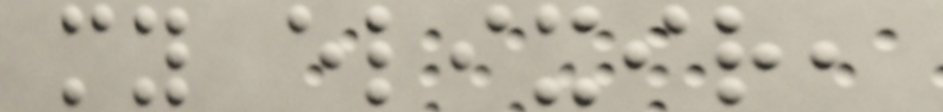my elixir,
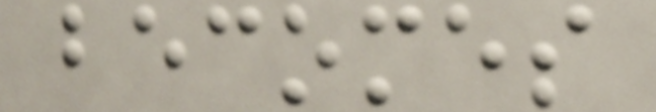becomes
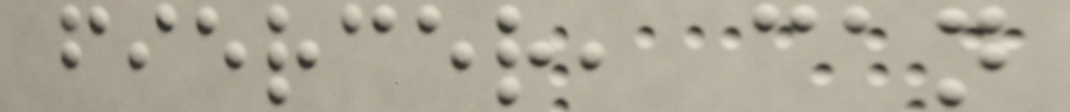fiercer, can
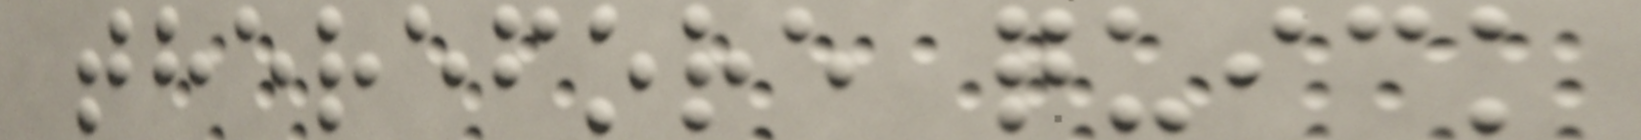therefore quick
